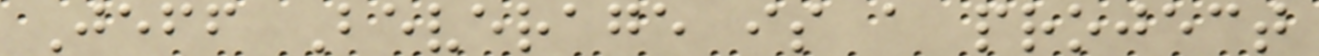Jeff Beverage is a project
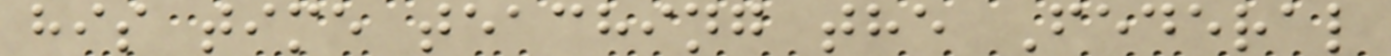his time teaching the Federal
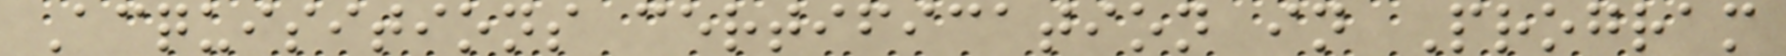Acquisitions certification in Program
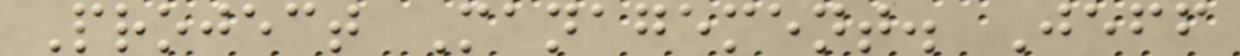Project Management. Jeff
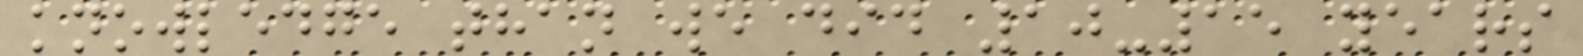knowledge than we did 10-15 years
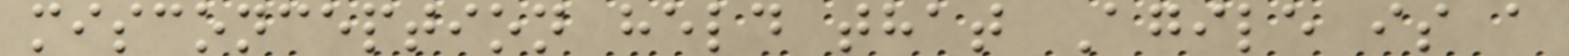misconception held that Agile is a
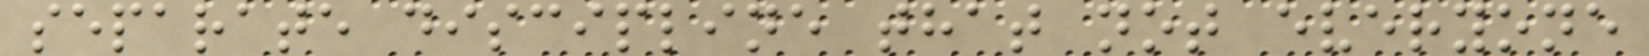separate discipline that not everyone
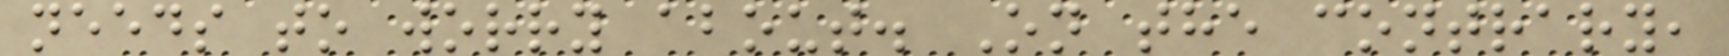needs to worry about. On the contrary,
